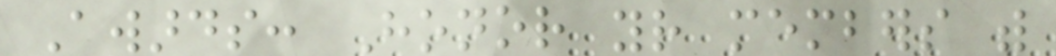Awards: Honor your members with
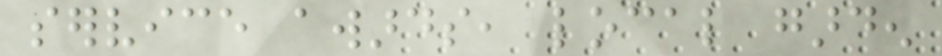service awards, local garden
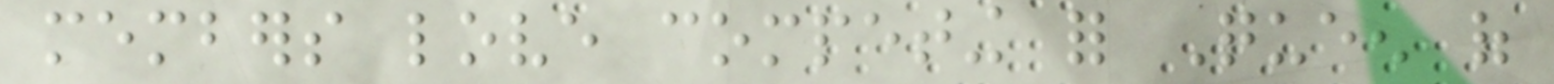members love competing for Queen of
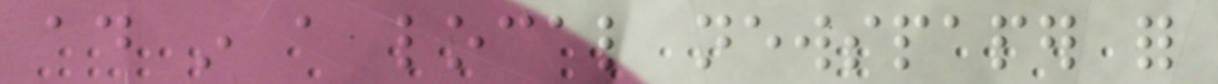ad in a local newspaper for
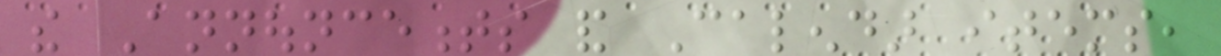the Announcements and Calendar items,
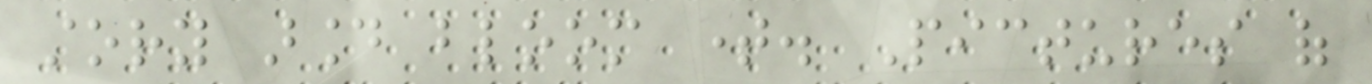story around bloom time. Pictures of
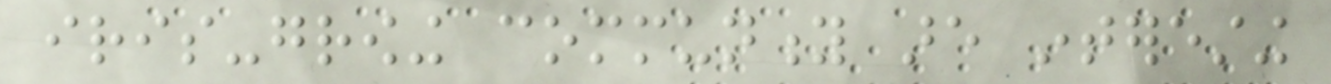iris-growing community are interesting
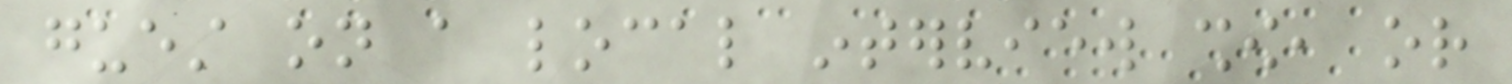guest on a local interview show, or
